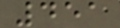451
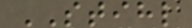STIHL
